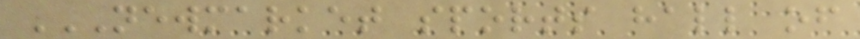NEWMARKET SPORTS HALL OF
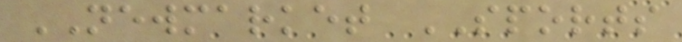NEWMARKET SPORTS
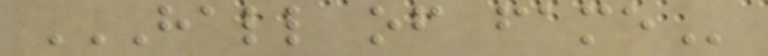HALL OF FAME
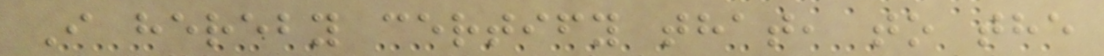I hereby certify that, to the
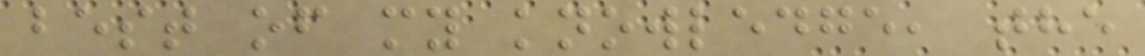best of my knowledge, the
